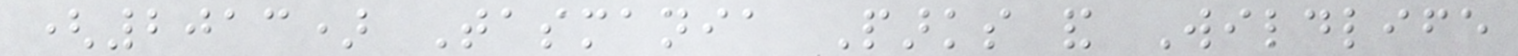(2013) Tasmania Parks and Wildlife
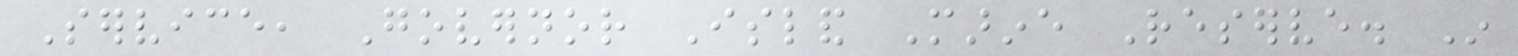Service, Governor Island Marine Reserve. In
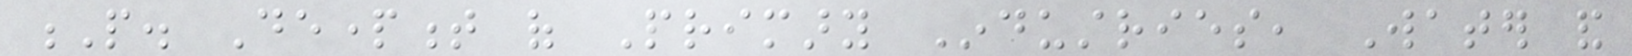P. Department of Primary Industries, Water and
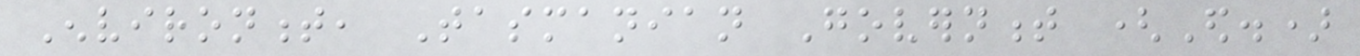Environment, Tasmanian Government (Ed.)
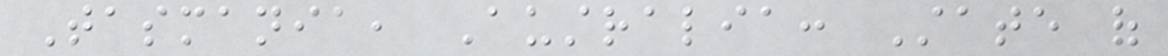Tasmania, Australia: State of
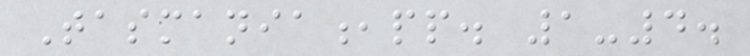Tasmania,pp. 1-4.
